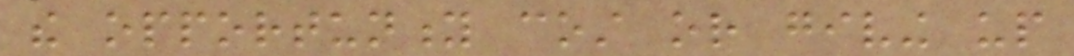the opportunity cost or giving up
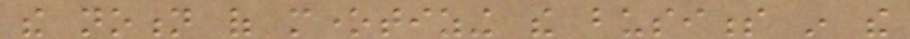the notion of monetizing the business in the
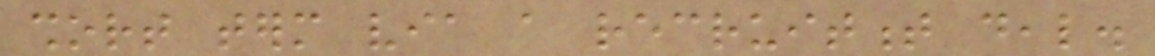short term via a recruitment deal.
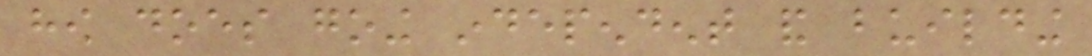how does going independent and building
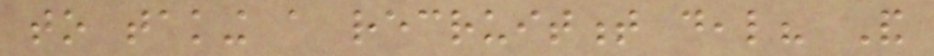to taking a recruitment deal? And
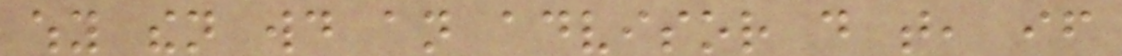why then would an advisor do that, if
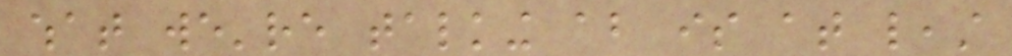what we're talking about is at least
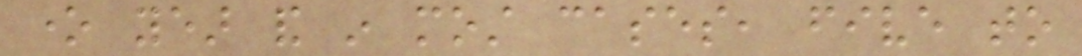one year and in most cases, five to
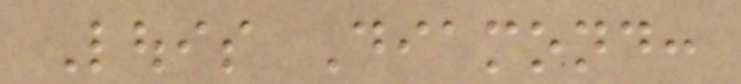Louis Diamond:
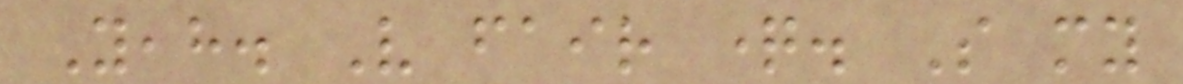Yeah. Very fair question. So my
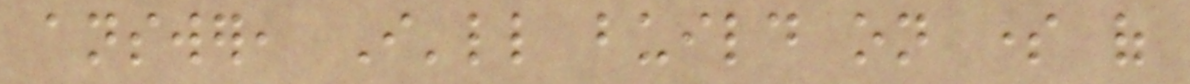answer, I'll build on some of
